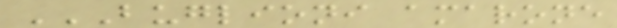BUGLIONI AMARONE
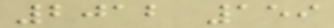2012 159
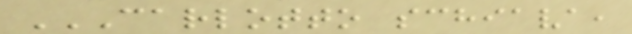CARLOTTO SCHIAVA,
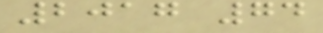2017 74
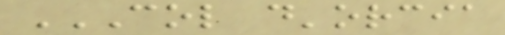COL D'ORCIA
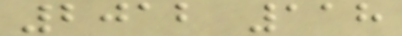2012 118
